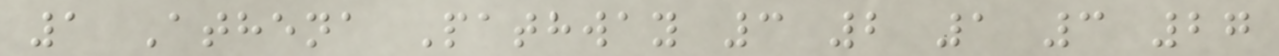1 Athena Pathway 3 2 1 3 27
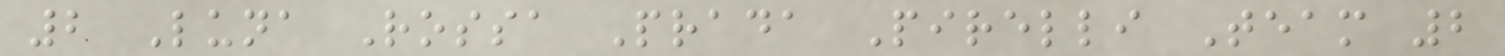2 Luna Rossa Prada Pirelli Team 2
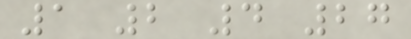1 2 4 27
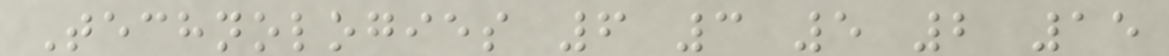Technologies 6 3 5 2 15
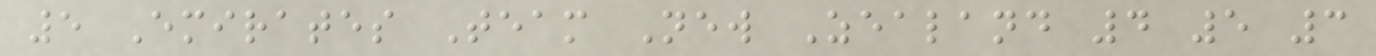5 Emirates Team New Zealand 4 5 3
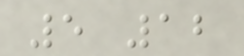5 12
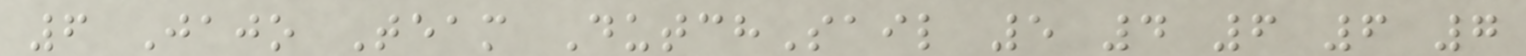6 Jajo Team DutchSail 5 4 6 6 7
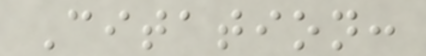Citation:
